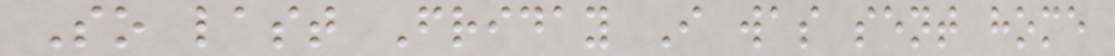So last Friday I was sent home
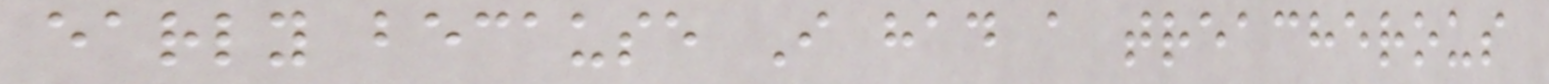early because I had a treacherous
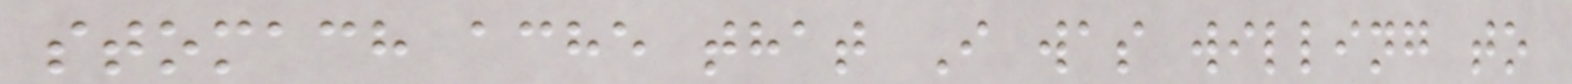stomach ache that I was willing to
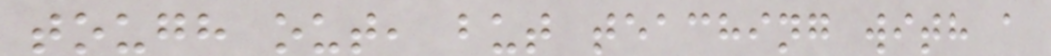tough out, but teaching with a
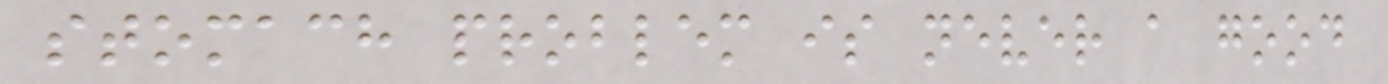stomach problem is never a good
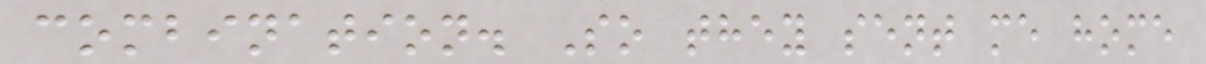combination. So they sent me home
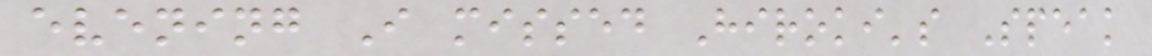evening I missed Hiroki's Speak
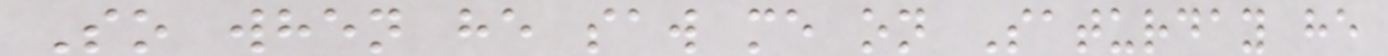So when he saw me on Saturday he
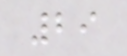29
